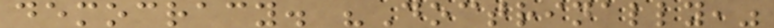democracy. "Doctrinally,"
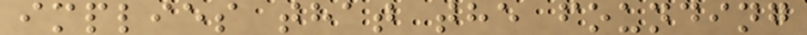implies that the founding
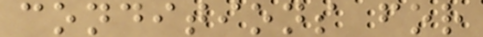conditions for
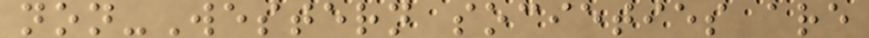non-Western societies are
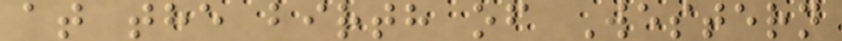at the birth of Western
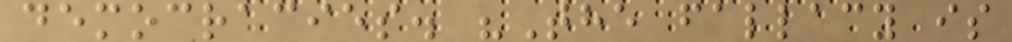democracies. "The fallacy is
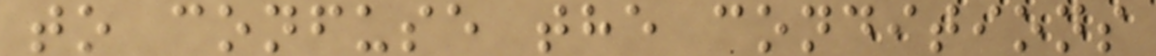to confuse the conditions
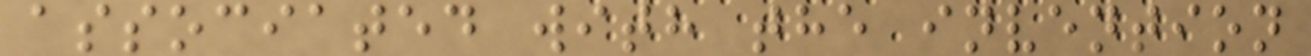associated with the invention
